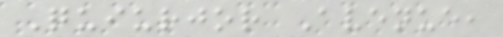Quiurjor Avenue,
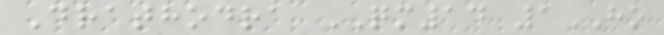Drathodra QM14 1HO
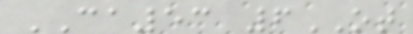CA53 6OT
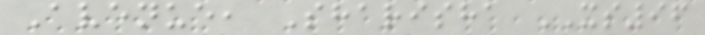Avenue, Sharisha XS96
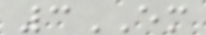3EM
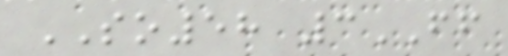SO58 3FF
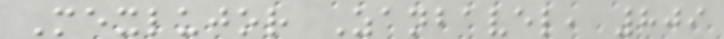Mexlujor Zanbavel, 809
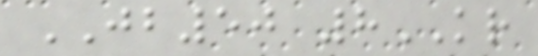JB50 8KR
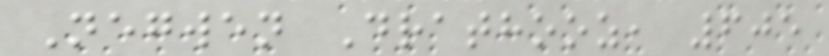Negwen Drathooz, 605
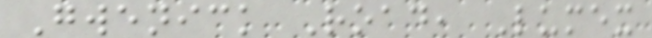Gwenick Road, Lumex
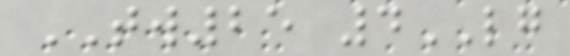TW25 4LG
